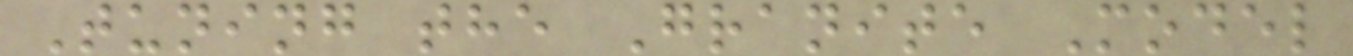Tuning the Granite Model
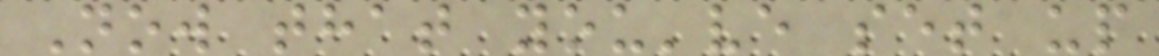Now that you've set up
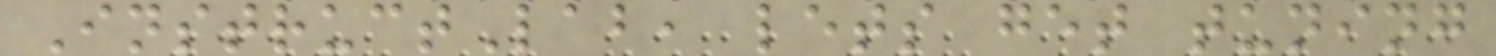InstructLab, lets get tuning
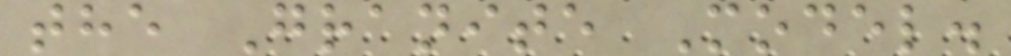the Granite Model.
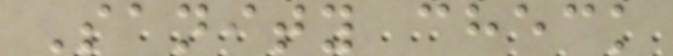Sanity check
